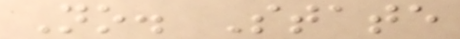No. State
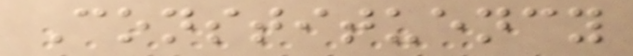Constituency
